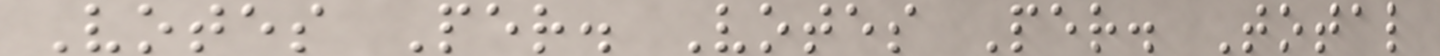Votes Per. Votes Per. Total
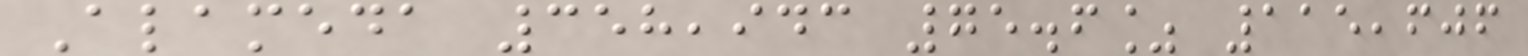Alameda 358,943 75.6% 115,606
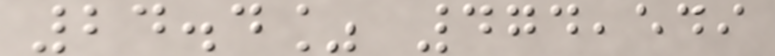24.4% 474,549
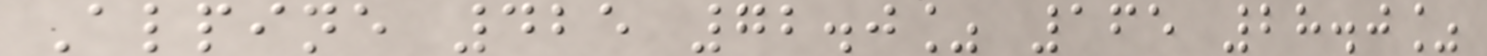Alpine 425 72.0% 165 28.0%
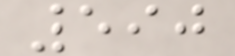590
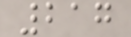217
